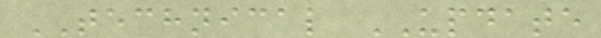TECHNICAL UPDATE
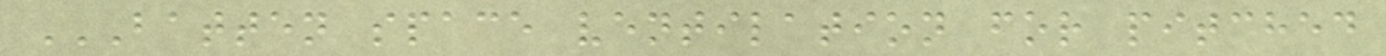BATTEN SPACE VENTILATION FOR PITCHED
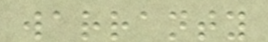warranty
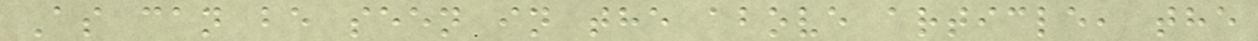As can be seen in the above article, the
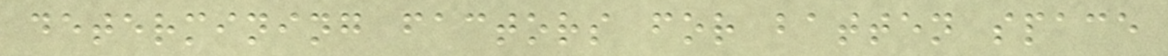determining factors for batten space
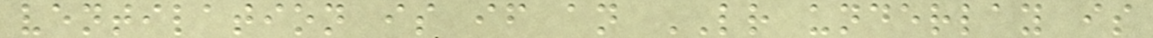ventilation is if an LR underlay is
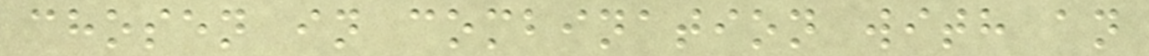chosen in combination with an
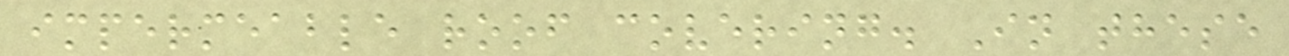impermeable roof covering. In these
